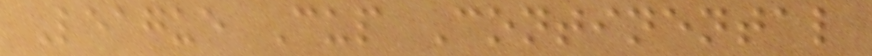League Cup Continental
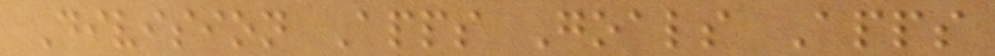Division Apps Goals Apps
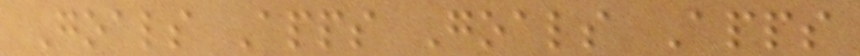Goals Apps Goals Apps
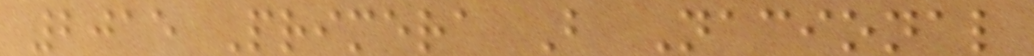2015 Primera B Nacional
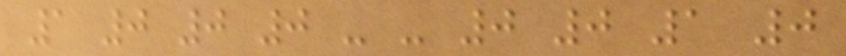1 0 0 0 - - 0 0 1 0
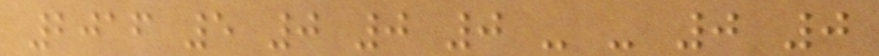2016 5 0 0 0 - - 0 0
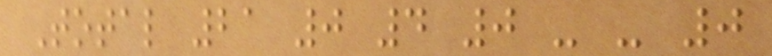Total 21 0 4 0 - - 0
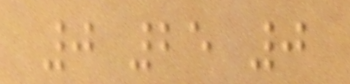0 25 0
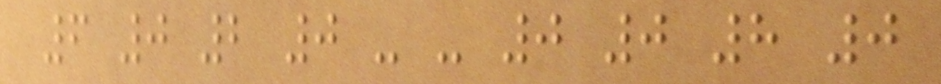6 0 2 0 - - 0 0 8 0
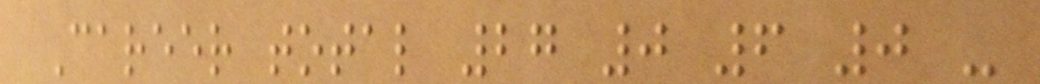Career total 27 0 6 0 -
